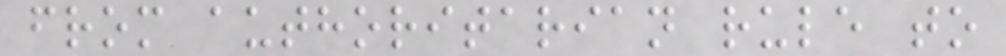from authoritarian rule to
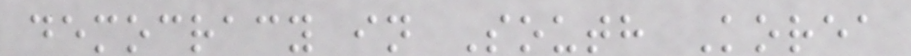democracy in South Korea
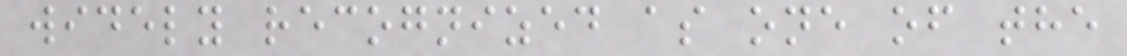widely recognized as one of the
